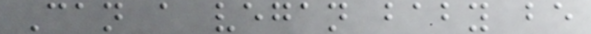Can a vegan baby be
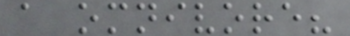a omnivore?
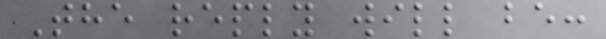The reply will be:
